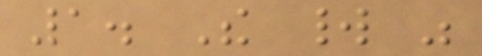1. The world was
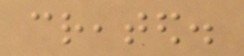created.
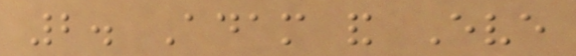2. Adam and Eve
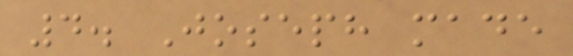4. Joseph made
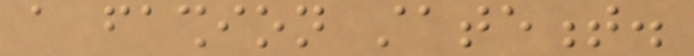a fashion statement.
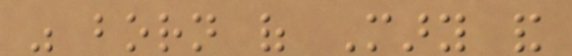was born of Mary and
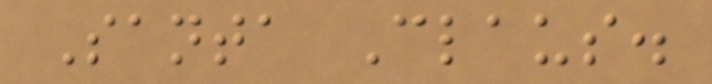Santa Claus.
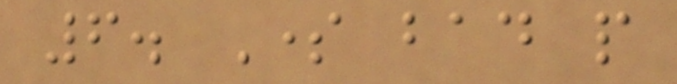6. Some bad people
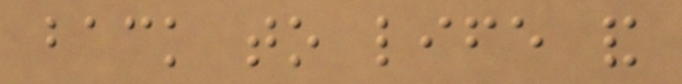back to life and
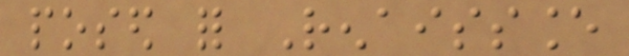posed for Renaissance
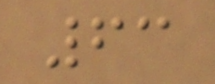63
